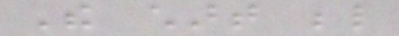The chart below
